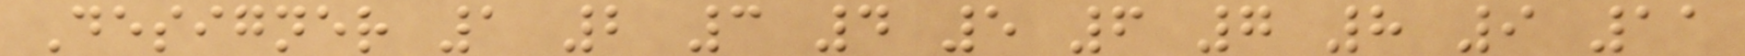Designer 1 2 3 4 5 6 7 8 9 11
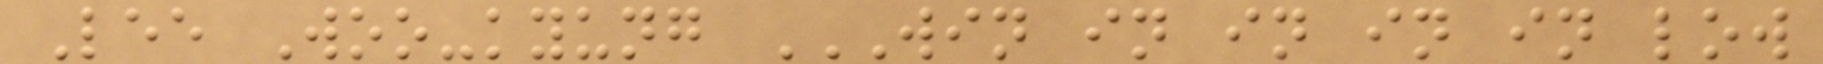Lee Woo-kyung WIN IN IN IN IN LOW
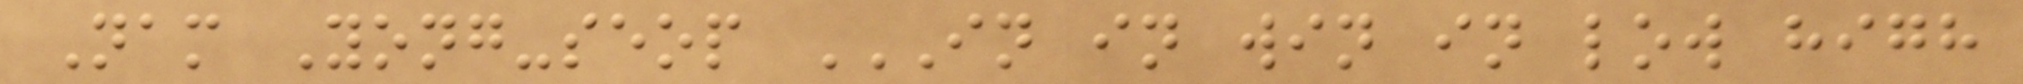Nam Yong-seop IN IN WIN IN LOW HIGH
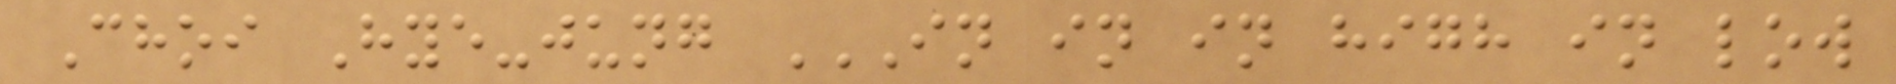Choi Hye-jung IN IN IN HIGH IN LOW
